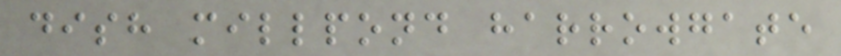dish millpond harrowgate
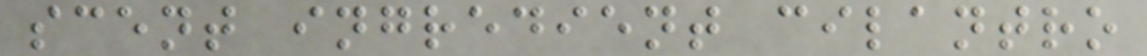scent ingredient cilantro
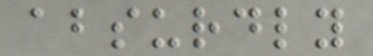absurdly
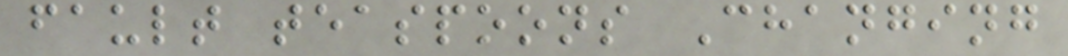fault teaspoons Changing
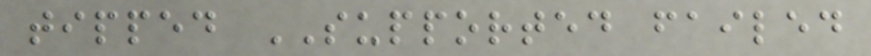tipped SUPPORTED failed
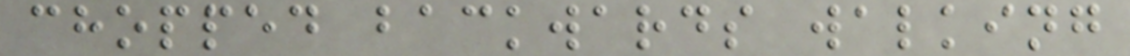chopped backwards walking
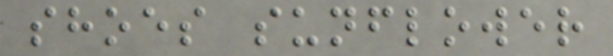shoes sunflower
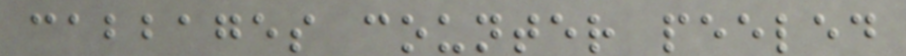cabbages counter peeled
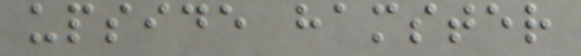upside hamster
